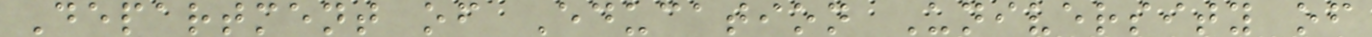Department of Education University of
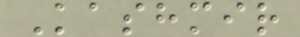Kashmir
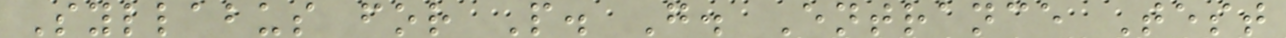Syllabus for P. G. Entrance Test
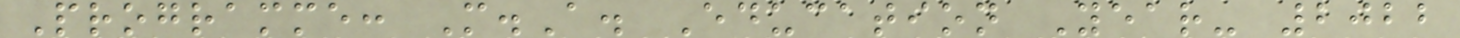Programme: M.A. Education Year- 2022
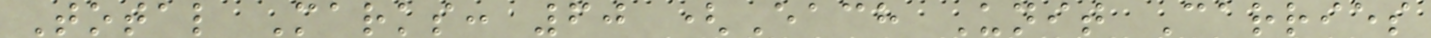Total Marks: 60 (Each Unit Carries
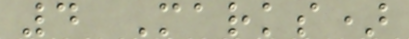4 Marks)
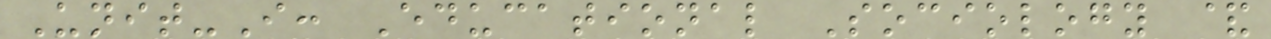Unit-I: Educational Sociology &
